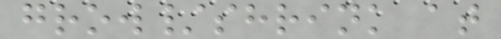grow/shrink at
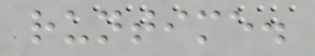runtime.
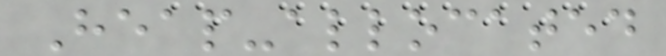Heap-allocated
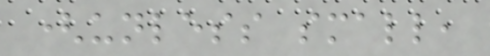(unless small,
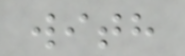with
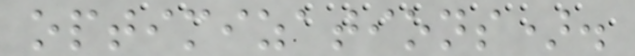optimizations).
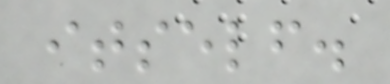itself.
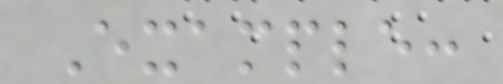Example:
